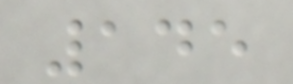145
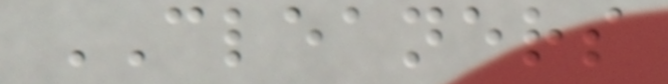CLEANERS
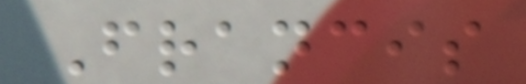Francis
